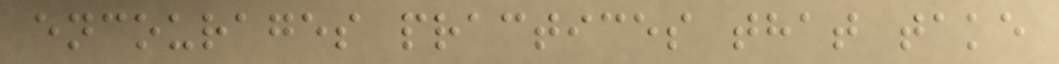encourages practices that take
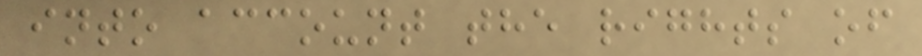into account the rights of
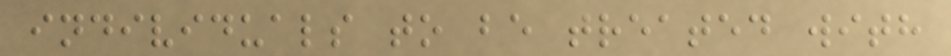individuals to be treated with
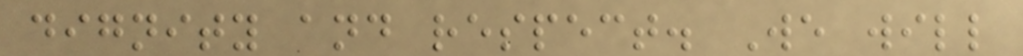dignity and respect. We will
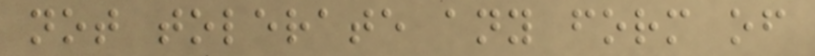not tolerate any form of
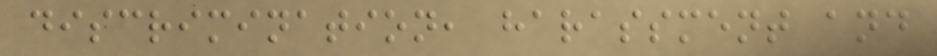discrimination, harassment and
